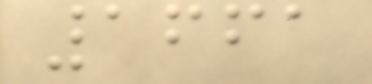1661
